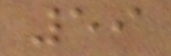59
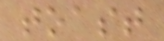toast
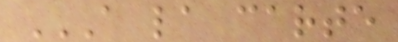A LA CARTE
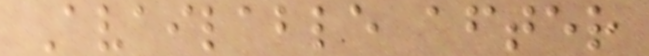Available after
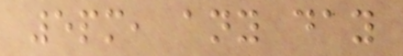5pm, any day
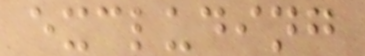excluding
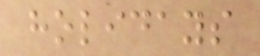holidays
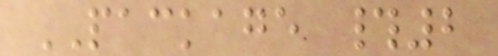PACKAGE #2
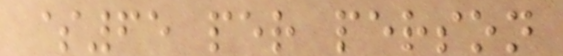$65 per person
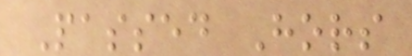Passed Hors
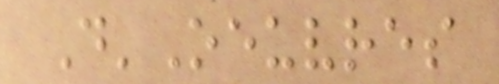D'Oeuvres
